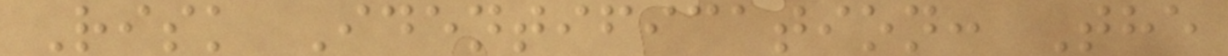Risk Identification: The
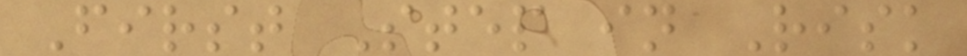First Step in Risk
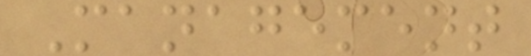Management
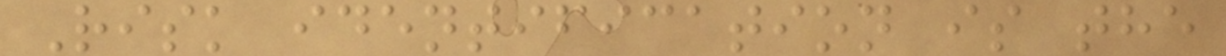Risk identification is the
